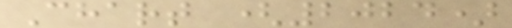Chart (2024)
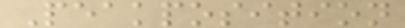Peakposition
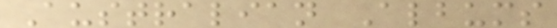Australian Albums
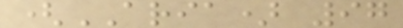(ARIA) 97
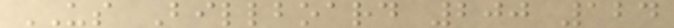US Billboard 200 124
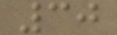30
